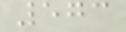573
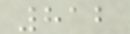812
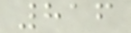816
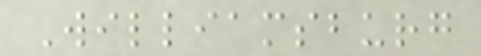Williamsburg
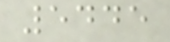5445
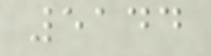5144
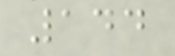144
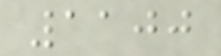1100
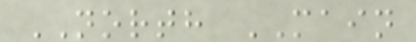NORTH MAIN
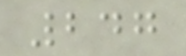247
